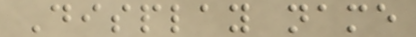Display name
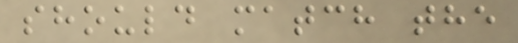should match the
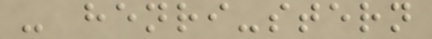- henri-stern
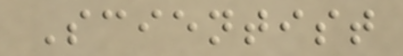Scientist
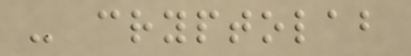- cryptolab
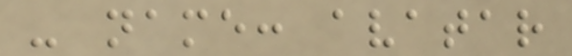- name: avatar
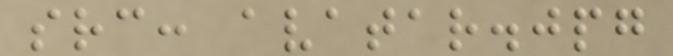src: avatar.jpg
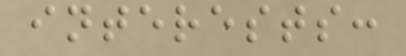interests:
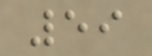59
